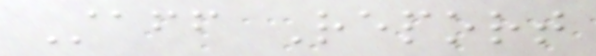Staff Report
